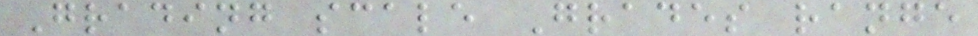Grading scale Grades range
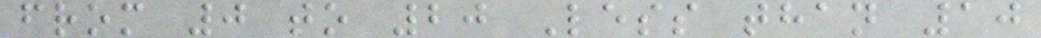from 0 to 20 Less than 10
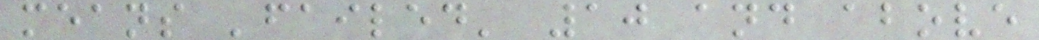means 'failed' 10 and above
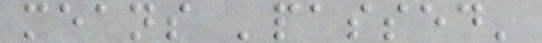means 'passed'
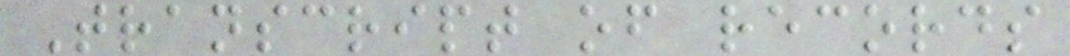Transcript of records
